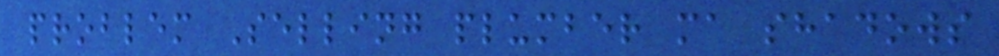problem Selling plumber ma shadows
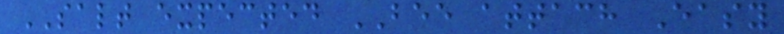SALT expected BEE attach Easy
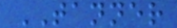TANNER
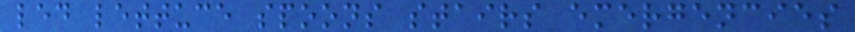led lettuce spoons stairs emergencies
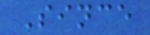Since
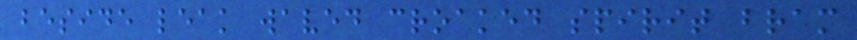beside leak waved croaked spirit bram
